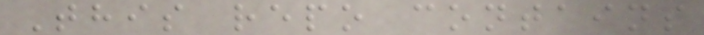This repo contains
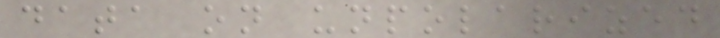data on unpolarized
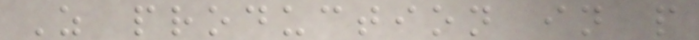Z production in p
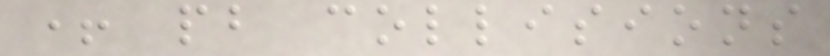+ pb collisions
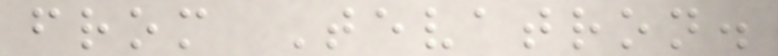from Tevatron.
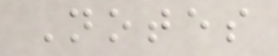Notes
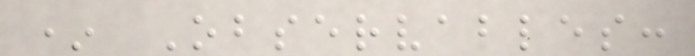* Observables:
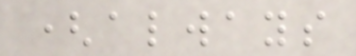(always
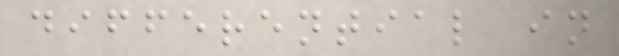differential in
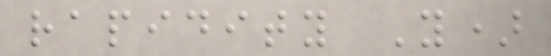rapidity Y)
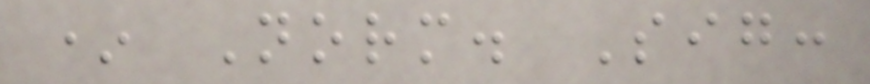* Norm. Sig:
